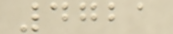4721
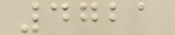4721
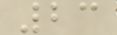23
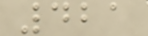421
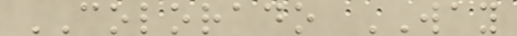COLORADO WAY
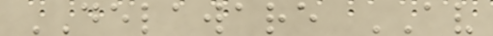DELAWARE AV
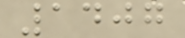1407
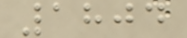1804
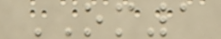OM1
